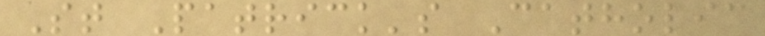St Patrick's Catholic
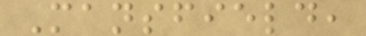Mansfield,
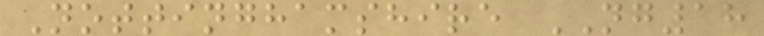Nottinghamshire NG18
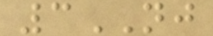3NJ
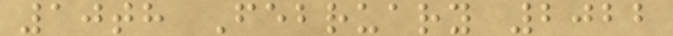10th February 2022
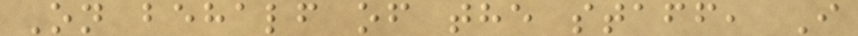On behalf of the staff, I
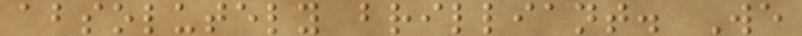absolutely brilliant. We
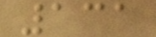131
